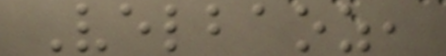Velbaoz,
